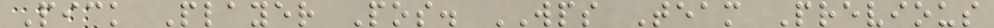Pick Player Pos. WPS Team Previous
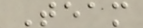Team
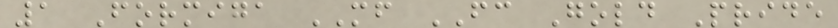1 Formiga MF FC Gold Pride
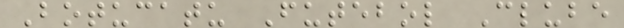Botucatu Futebol Clube
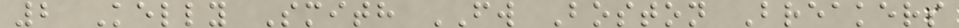2 Kelly Smith FW Boston Breakers
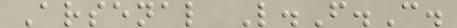Arsenal L.F.C.
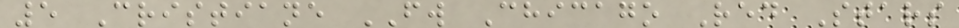5 Cristiane FW Chicago Red Stars
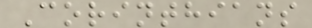Corinthians
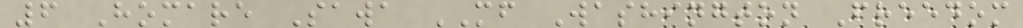6 Homare Sawa MF Washington Freedom
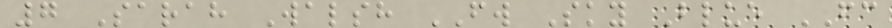7 Sarah Walsh FW Sky Blue FC
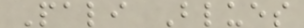Pali Blues
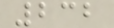232
